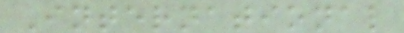International
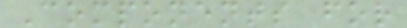Components for
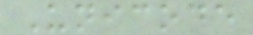Unicode
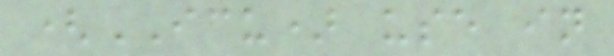(ICU) use in
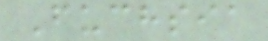Fuchsia
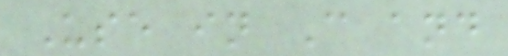Use in C and
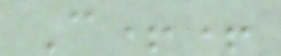C++
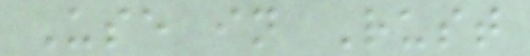Use in Rust
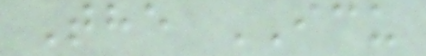The ICU
